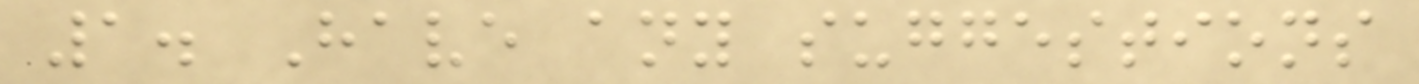1. Have any suggestions
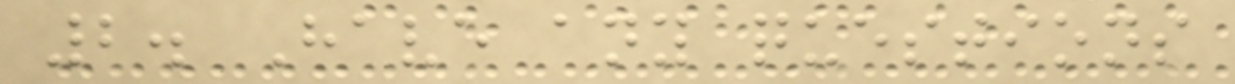2. Have any questions
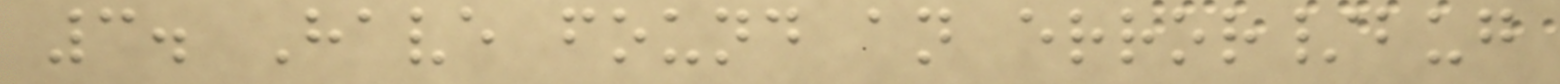3. Have found an error/bug
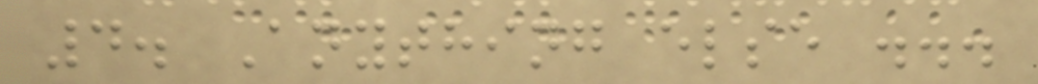4. Anything else ...
